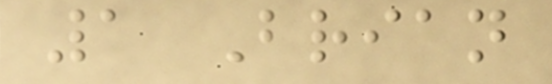1 Brian
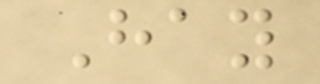Hay
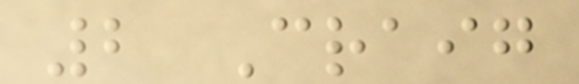2 Craig
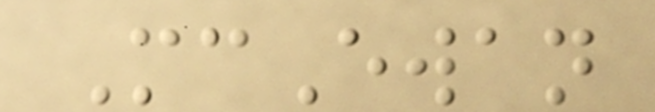McEwan
